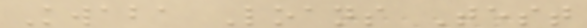Kwaba Loans Test
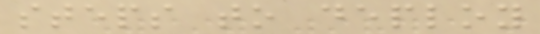steps to deploy
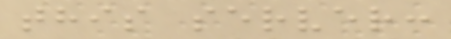this server:
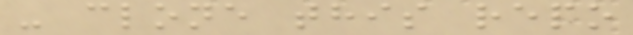- clone this repo
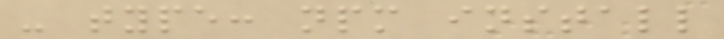- type: npm install
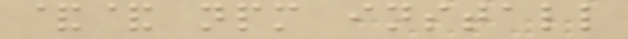&& npm install
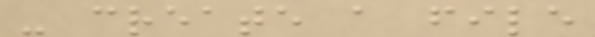- create a file
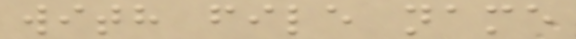with file name
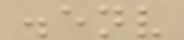.env
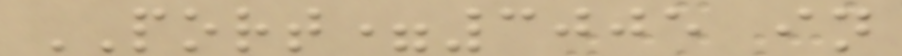PORT=3005 in
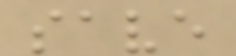save
